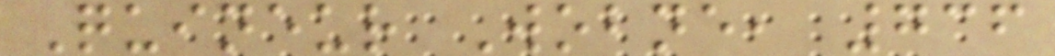Quineur Wobne, 736
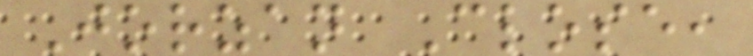Jorzan Close,
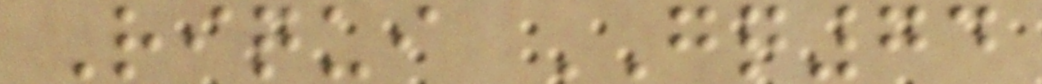Riqui GQ74
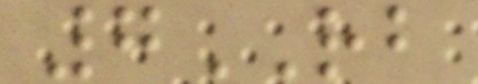7RB
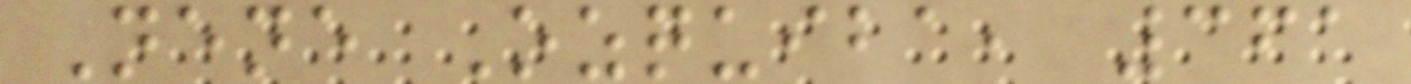Nene Ozquiba, 361
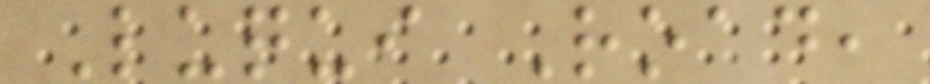Luqui Road,
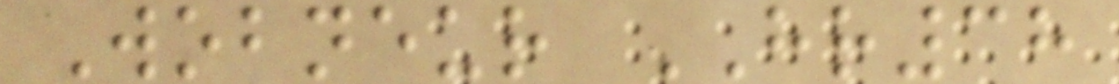Wobneur HR38
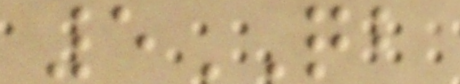5QB
